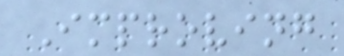Improving
